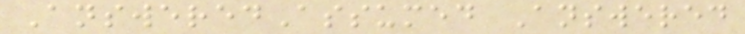AnsweredAssumed Answered
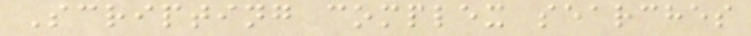Scripting complex searches
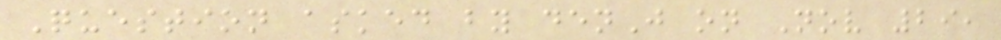Question asked by denJ on Nov 29,
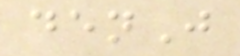denJ
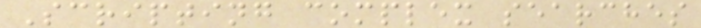Scripting complex searches
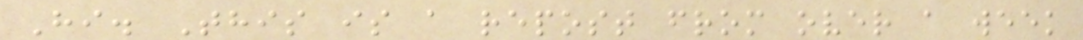Hi. This is a repost from over a week
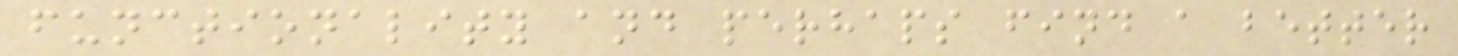functionality and perhaps find a better
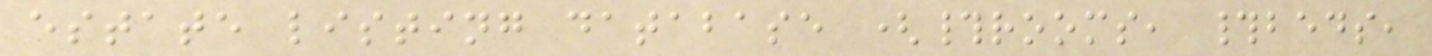estate listing database (#rooms, #beds,
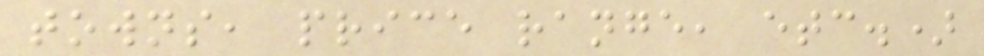towns, price range, etc.)
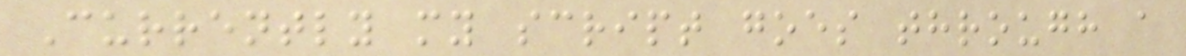Currently my script goes through a
